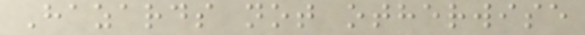Hazards not otherwise
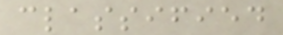classified
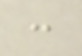:
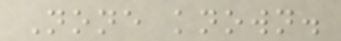None known.
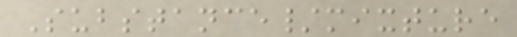Substance/mixture
